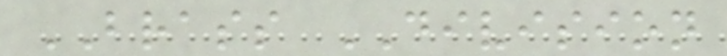BRASS DIVISION
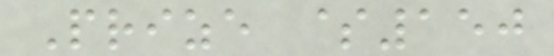Prize $150
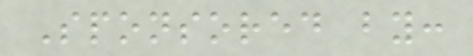Sponsored by:
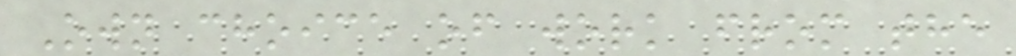Own choice of work from the
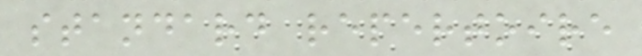standard repertoire
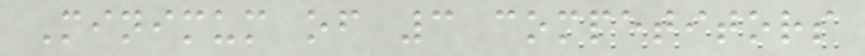Minimum of 3 competitors
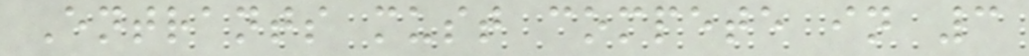Entrants must compete in 3
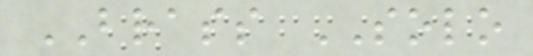BRASS SOLO
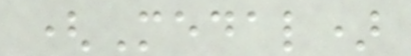(Medal)
